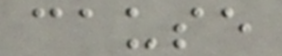cause
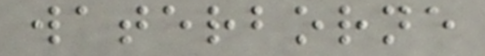waterborne
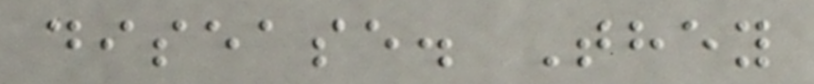disease. They
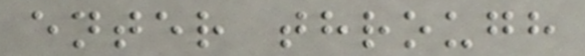enter through
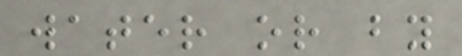water or by
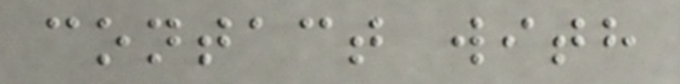contact with
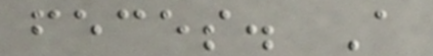feces. A
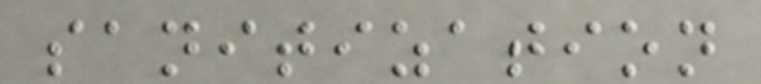sanitization
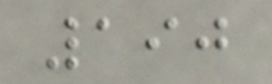190
